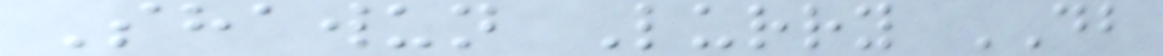Shawun Lurry DB
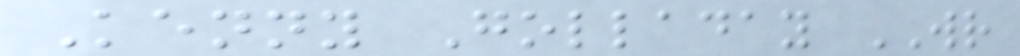Kenny Golladay WR
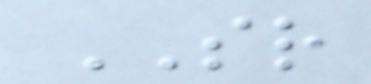SR
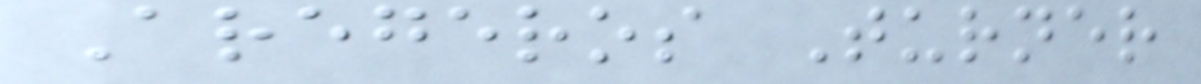Aregeros Turner
